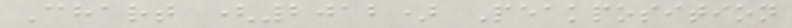Chart (2012) Peakposition
